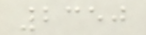2350
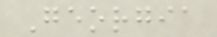Georgia
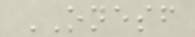ONESF
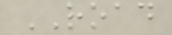ROAD
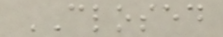CLOSED
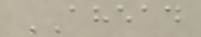AHEAD
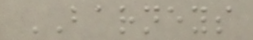BARNEYS
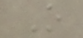O
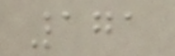171
